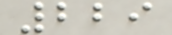229
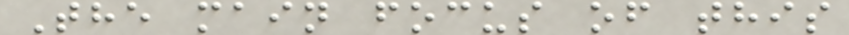The main focus of this
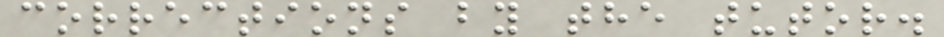corrections by the tutor.
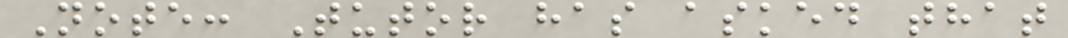Note: Tutor has asked that
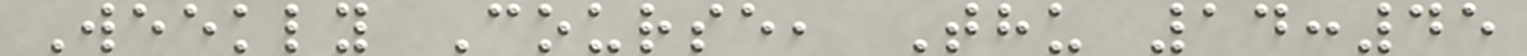Weekly Course, Thu 14:45
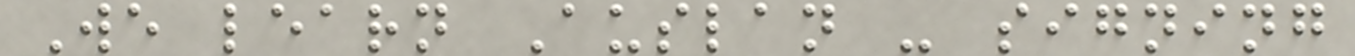We learn Auslan - signing
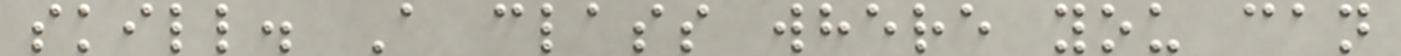skill. A class where you can
